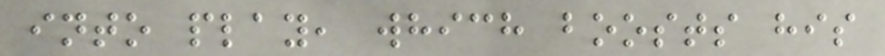into play, which boosts his
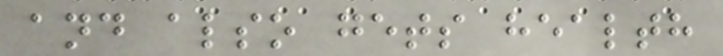and also gets health
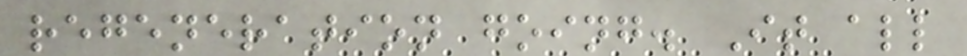regeneration going. It all
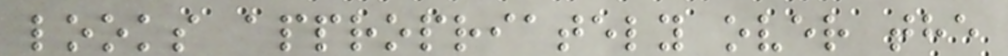looks appropriately over the
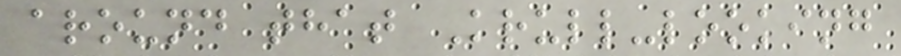around that Krull-looking
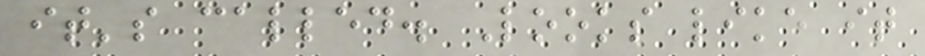it's called. Looks like it
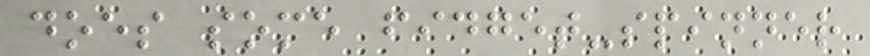does some fidget-spinner
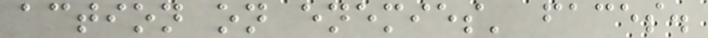action on enemies' faces.
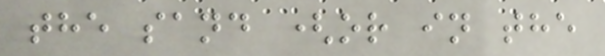the sand (or in the
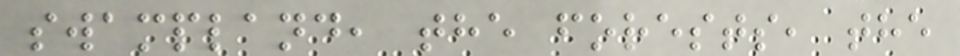swampland, the forests, the
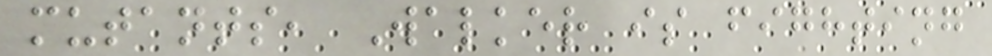mutants, Walker is fighting
